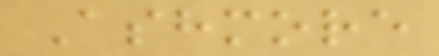Ashmore
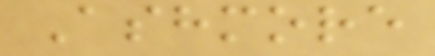Ashmore
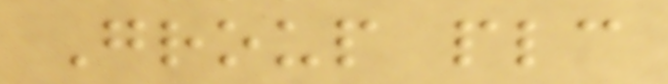Group plc
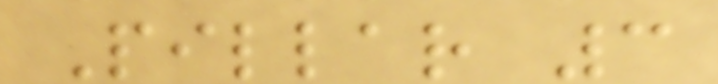Pillar 3
